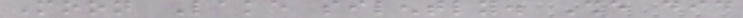Moon Lake silently. She did
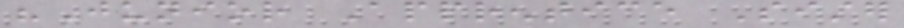"Junior Apprentice Sister
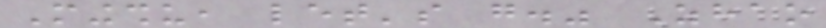Mingshu, let's go." Zhao
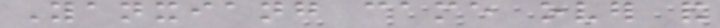Yanxiang came over and
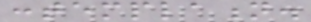contemplation.
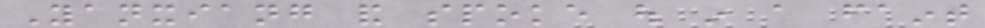Yanxiang and spoke out in a faint
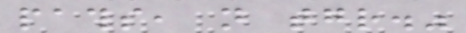paths, not together."
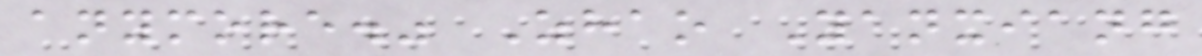anymore." Zhao Yanxiang
